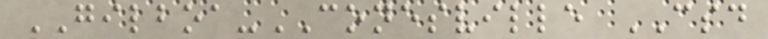GILBOA-CONESVILLE CSD
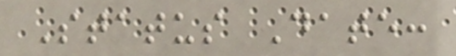Status Date:
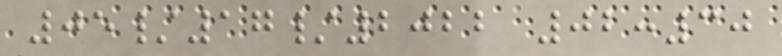05/17/2022 02:30
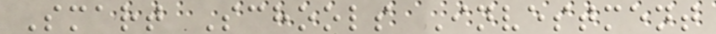Smart Schools Investment
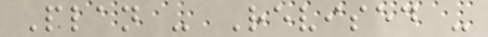Plan - Revised -
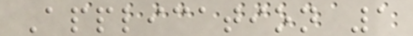Application 1
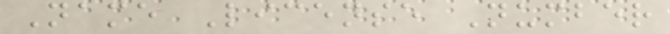Name License Number
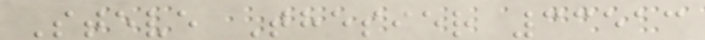Steve Thesier 33513
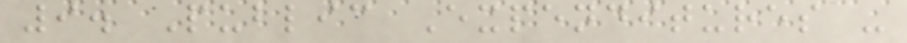9. Public Expenditures -
